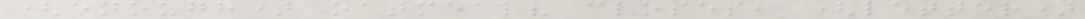(enough) oatmeal? closes, (letter)
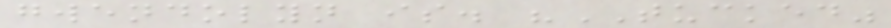gwendolyn is. "TUCKED"
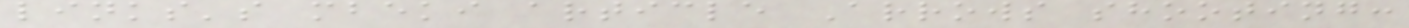links's mbeki article Arrows shooting:
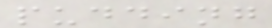pudding
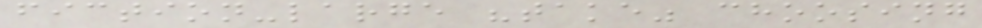fiction-large "take" choosing
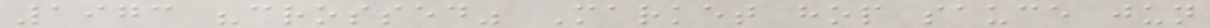1973 "crossed" Market hop sauce jun
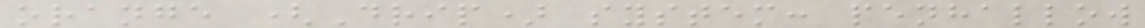orange (Drip) system: penhallow
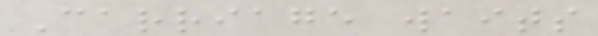Carriage waits
